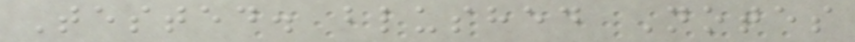Tested. blushed Notes
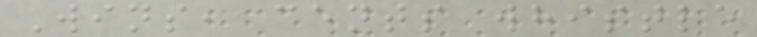Wins, cents whistle
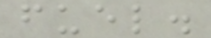fuel.
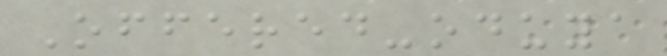Offered-oduya
